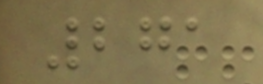271
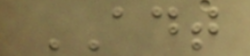ADT
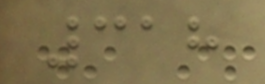318
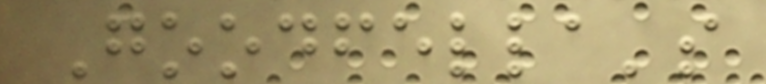Goodfella's
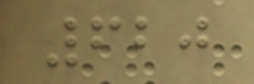620
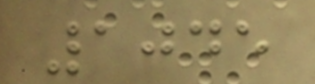1045
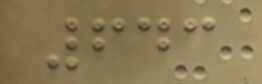643
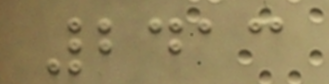2413
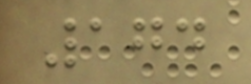174
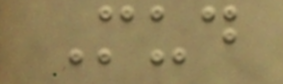Mud
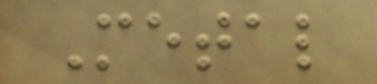Metal
